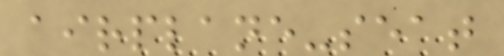airplane-seat
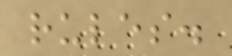rules.
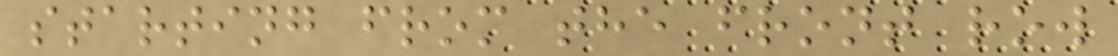starting from the front row
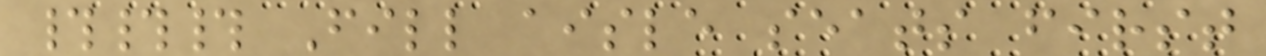### Fill aisle seats first
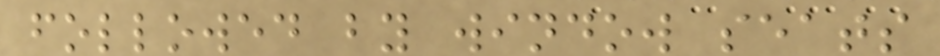followed by window seats
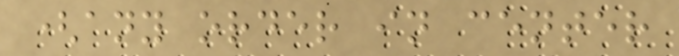(any order in center
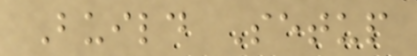Build Setup
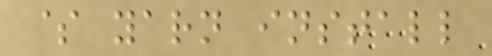$ yarn install
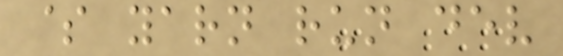$ yarn run dev
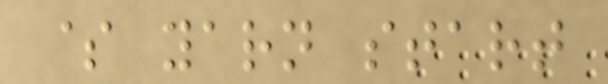$ yarn start
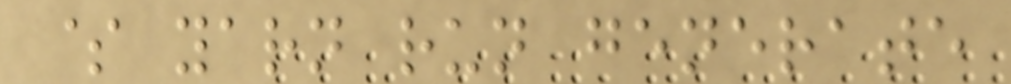$ yarn run generate
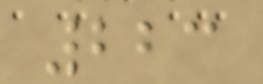223
